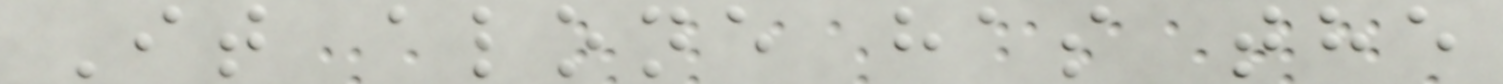It alone has the
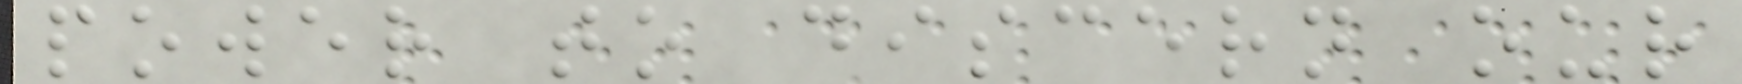power to discern our
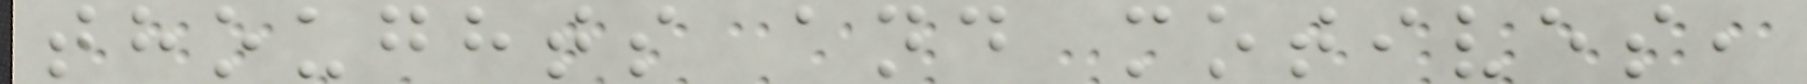thoughts and motives,
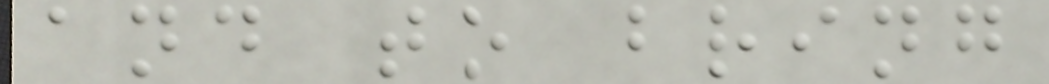and to bring
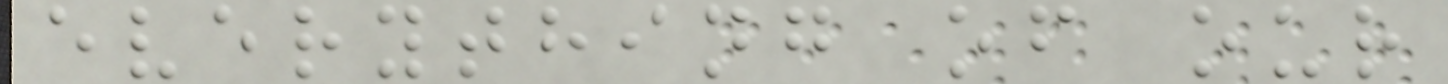everything of our
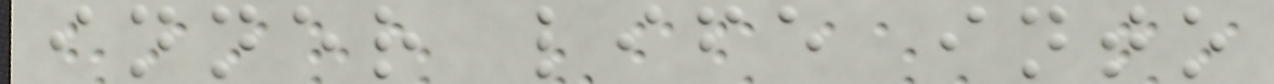inner life into
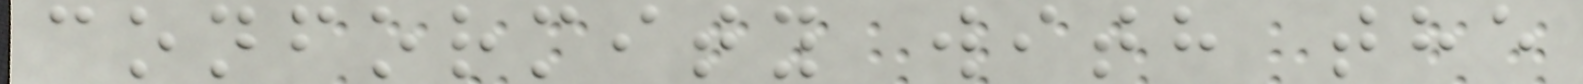conformity with the
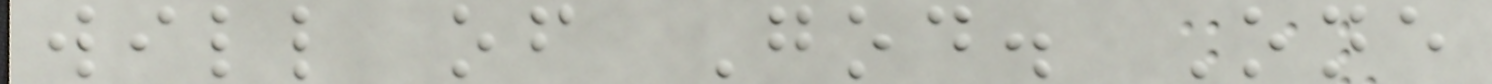will of God. One
